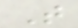T
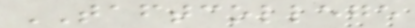TAFTCOLLEGE
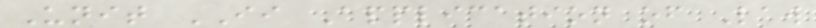Unit II Application of Law
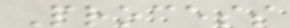Process
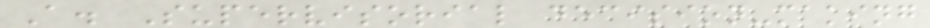A. Supervisorial decision-making
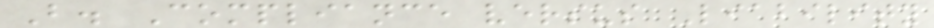B. Compliance versus Liability
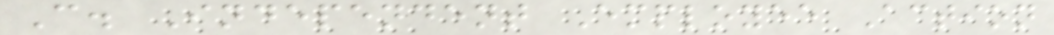C. Independent Employee Action
